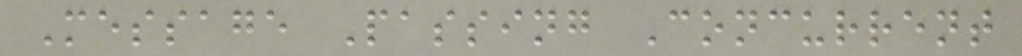Message Passing Concurrent
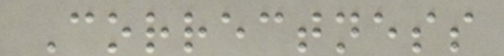Correctness
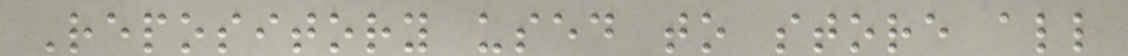Repository used to store all
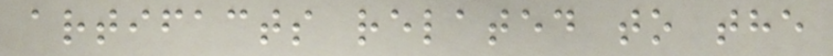artifacts related to the
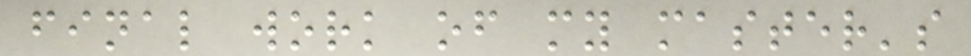final work of my master's
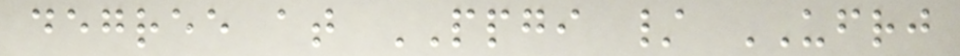degree at PPGI / UFRJ
